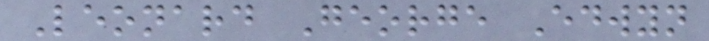Leonard George Edwyn
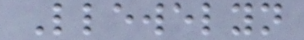Llewelyn
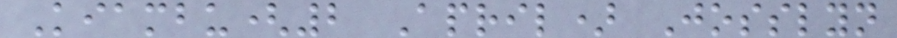Kiambu(2 April) Josslyn
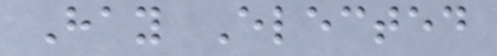Hay Elected
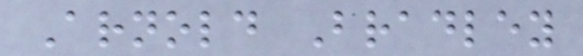Arnold Bradley
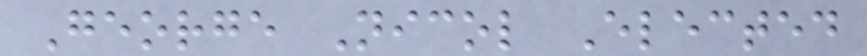George Nicol Elected
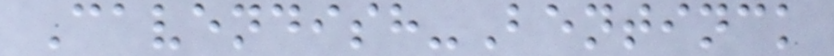Cavendish-Bentinck
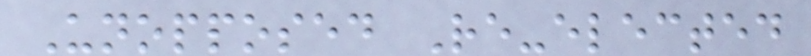Unopposed Re-elected
